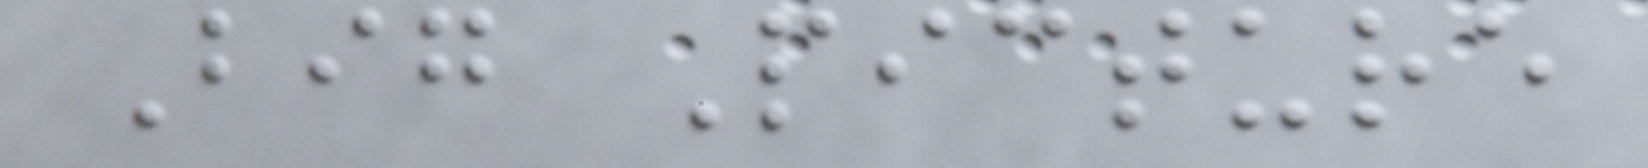Big Picture
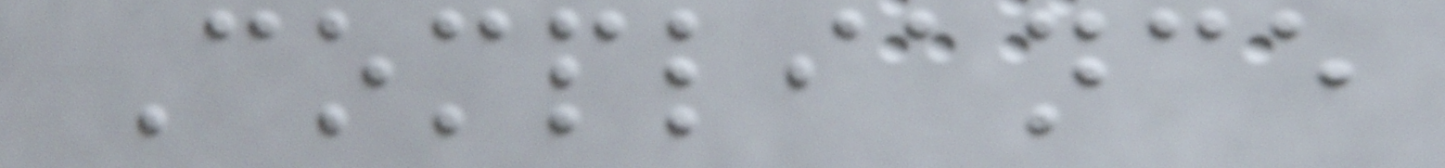Compliance
